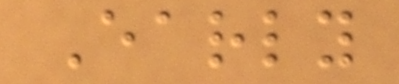Early
